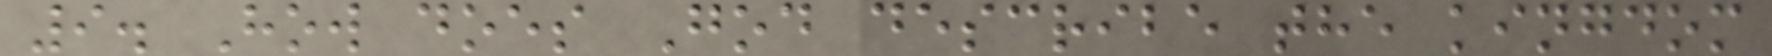9. How does God describe the kingdom
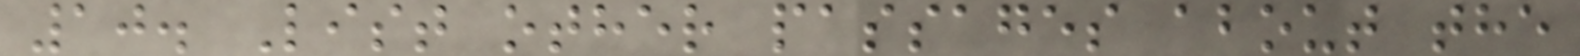10. List other passages about the
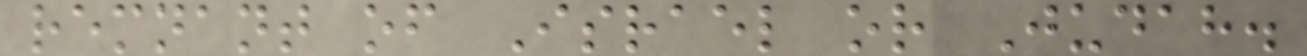remnant of Israel or Judah.
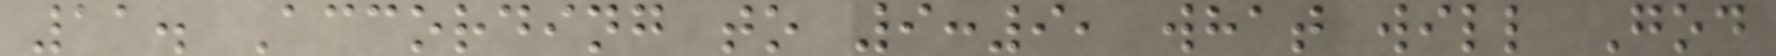11. According to 9:9, what will God
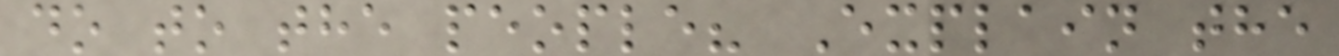do to the people? Explain the
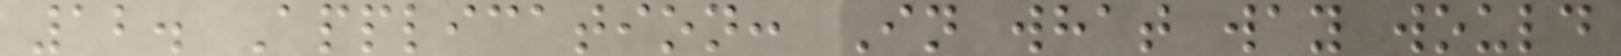12. Application: In what way would
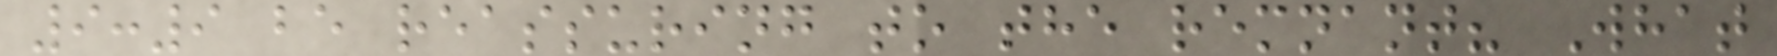9:9 be reassuring to the remnant? What
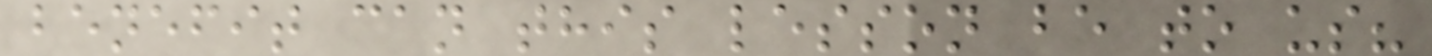benefit can this lesson be to us?
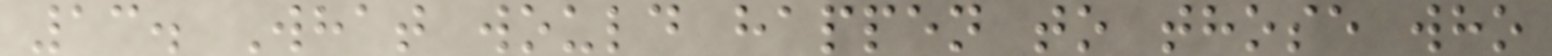13. What would happen to those who
